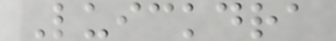Luickdra
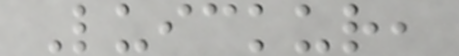Luickur,
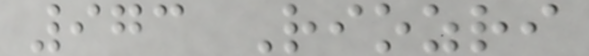973 Riozri
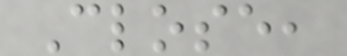Close,
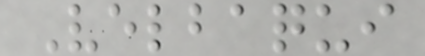Velbaqui
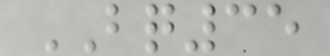BQ35
